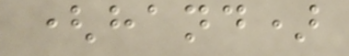(hand)
